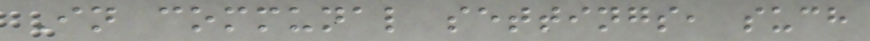In communal settings, such
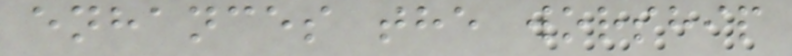enhances the worship
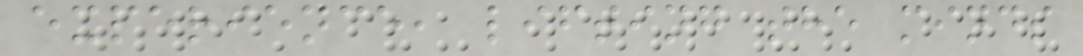experience, lifting the minds
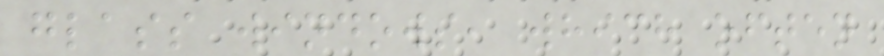glass windows, which often
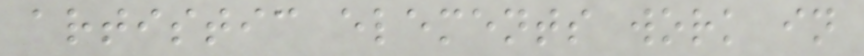artistic elements work in
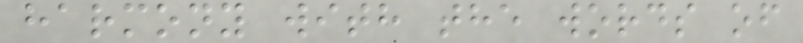harmony with the words of
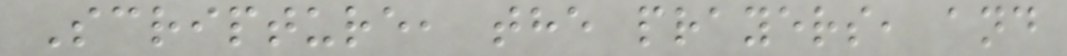Scripture, the prayers, and
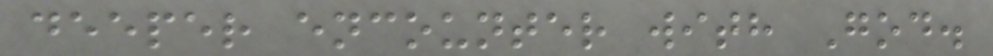deeper encounter with God.
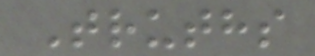Truths
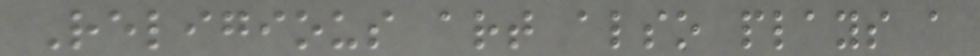Religious art also plays a
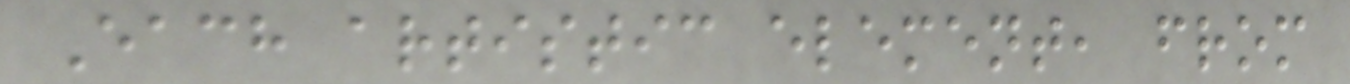Each artistic element, from
